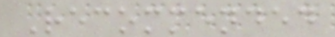Recommended
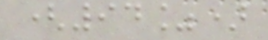(94%)
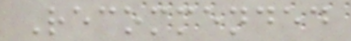Recommended
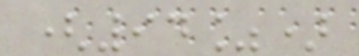(94%)
